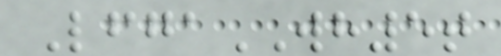LfgaWH5t
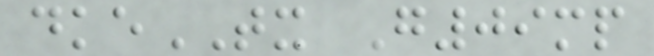dkeTX G09mp
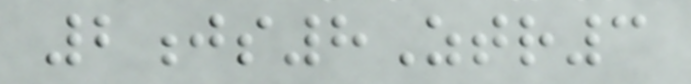2js8Ztr3
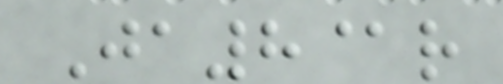Ja8@r
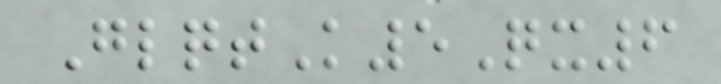GlqtK5Qx6
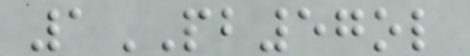1PB57ol
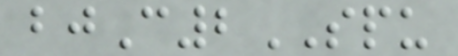bjC2SPU
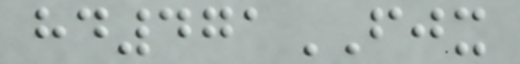hd471FJX
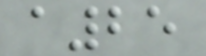a25
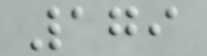179
